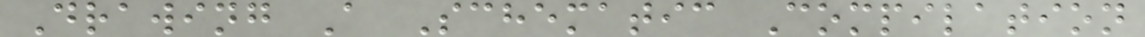Drawing A Schematic Compilation
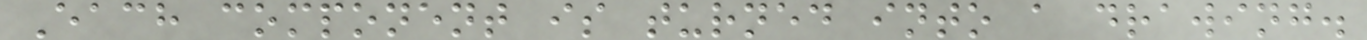Each component is turned into a drawing.
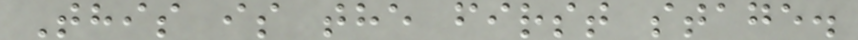This is the first stage.
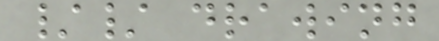// drawing
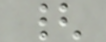{
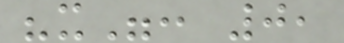"x": 0,
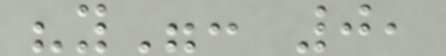"y": 0,
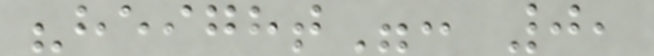"height": 0,
